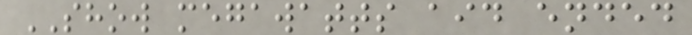SHOW megawatts aid ended
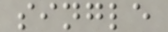single
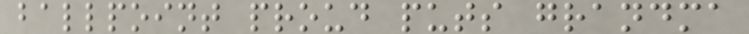ballpoint proud puts grandma
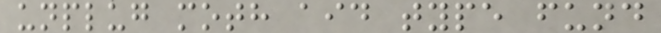unplug moth aid type fund
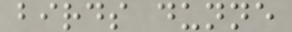birds dunne
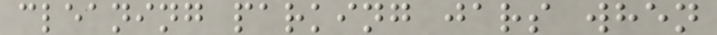cleaning parking jars when
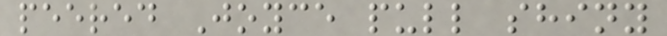peered Joyce pull shiny
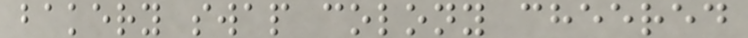bakery swap colony cheered
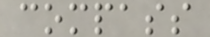compass
